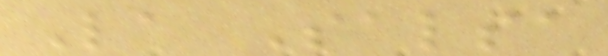La Salsa
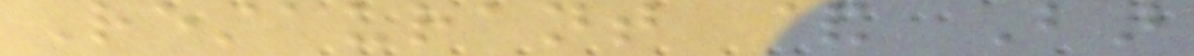Restaurant & Bar
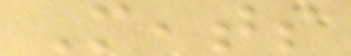Meats
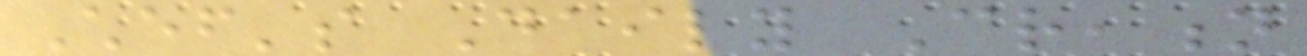Chef's Daily Creation
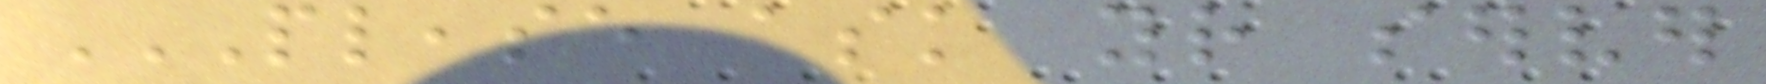PLEASE ASK YOUR SERVER
